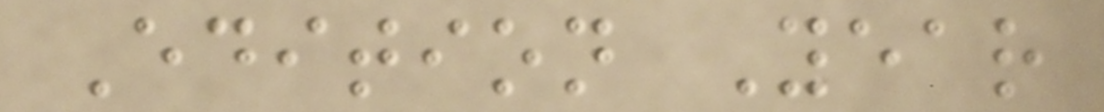Edition Year
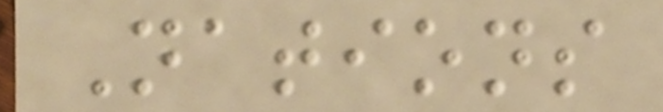Nations
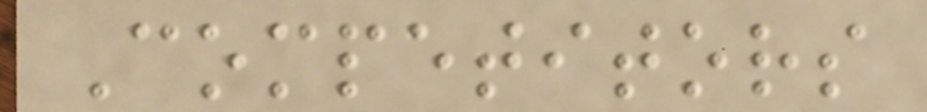Competitors
